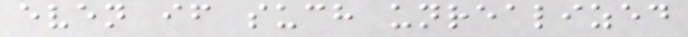even if such unrealized
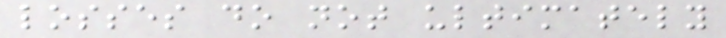losses do not ultimately
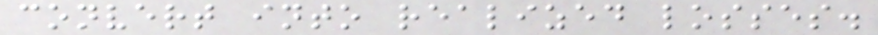convert into realized losses.
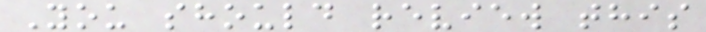You should review this
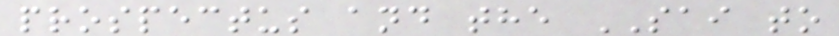prospectus and the SAI to
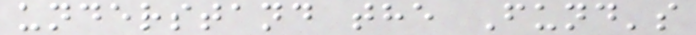understand the Fund's
